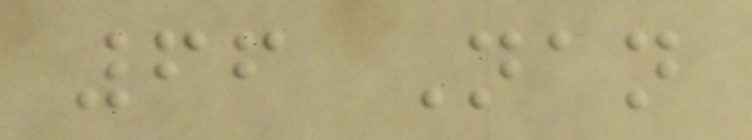66 Nan
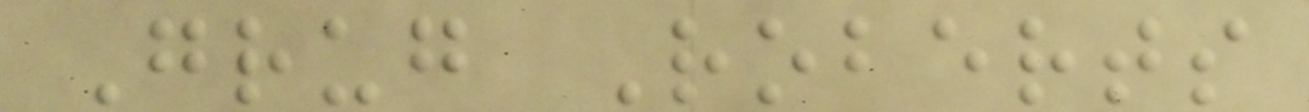Grug Roberts
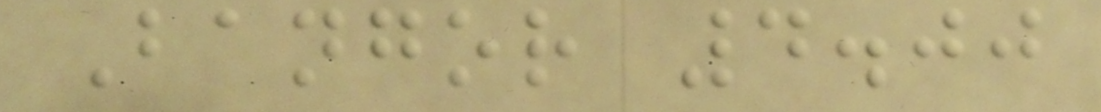Bangor 4.00
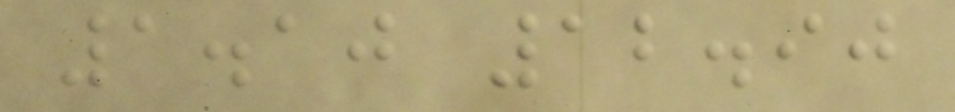1.10 12.90
